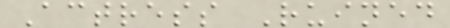Actress Ruined
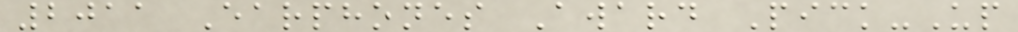2011 Earphones Award Pick-Up
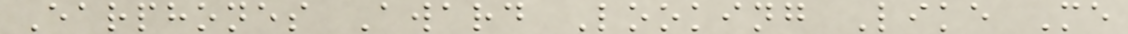Earphones Award Looking Like Me
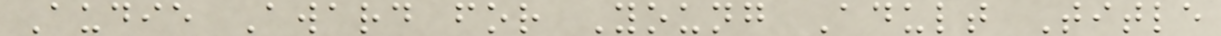Audie Award for Young Adult Title
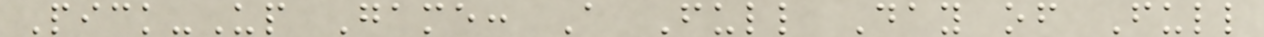Pick-Up Game: A Full Day of Full
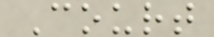Court
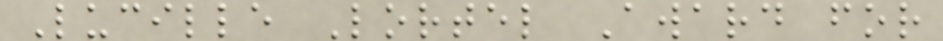Lucille Lortel Award for
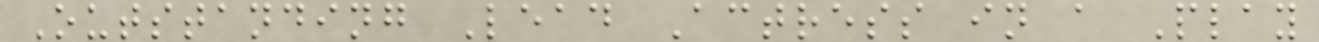Outstanding Lead Actress in a Play
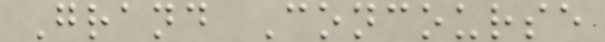Grand Concourse
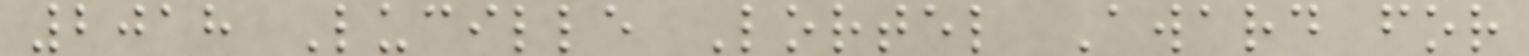2018 Lucille Lortel Award for
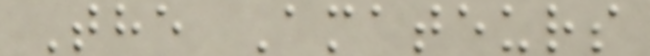The Amateurs
